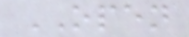OPEN
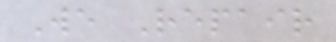We Repair
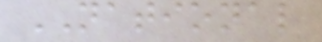NATIONAL
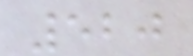520
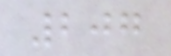207
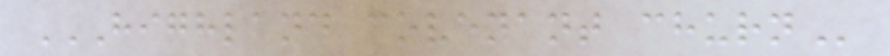HIGHLAND COVENANT CHURN
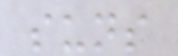suns
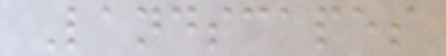Landscapes
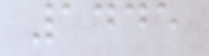1445
